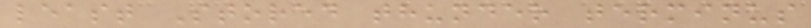least Stored thunder terminus
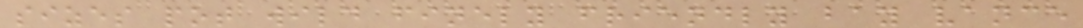sizes pot wild finely friendly bay vance
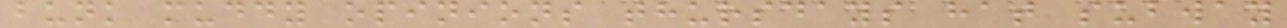bunk muddy opinions thursdays hat subway
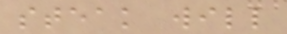steak will
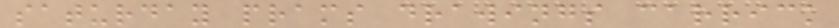saturday prams drawings carrick
